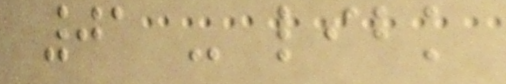01 - libk
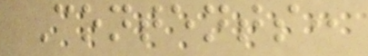Contents:
